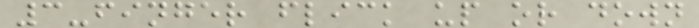3-finger flick up or down
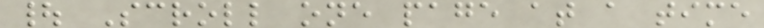| Scroll one page at a time
